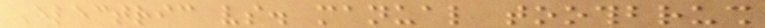Electric vs. manual toothbrush
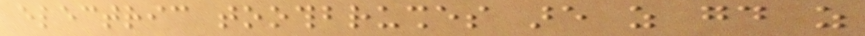electric toothbrushes are as good as
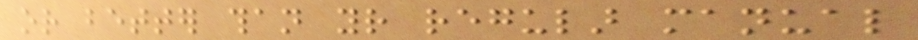or better than your regular manual
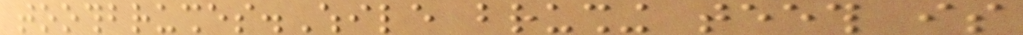toothbrushes.While brushing teeth is
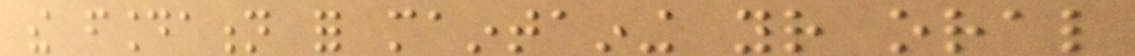the foundation for maintaining your oral
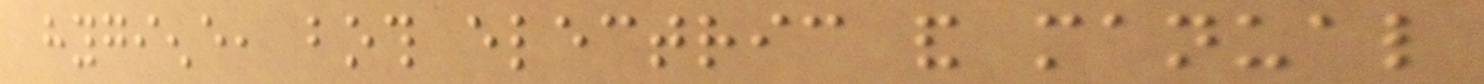hygiene, both electric and manual
